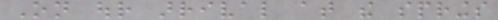On our arrival at the springs
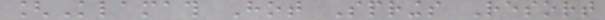[Klamath Hot Springs Resort
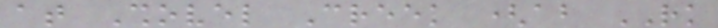at Shovel Creek (about RK
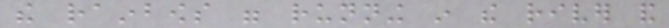the rainbows were running in the river and
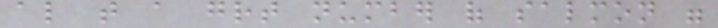also that a great number of salmon were
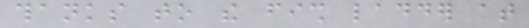thanks to the fish ladder at
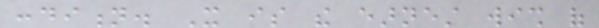condition. It is the earnest wish of
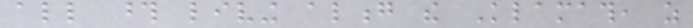all those living along the Klamath, as
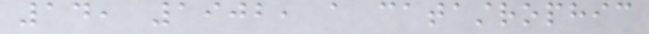14, 1902, a catastrophic
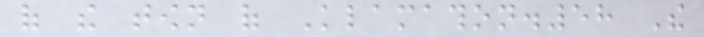of the town of Klamathon.58 The
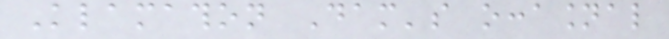Klamathon Dam's occasional
